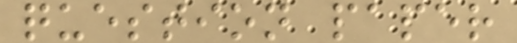question paper
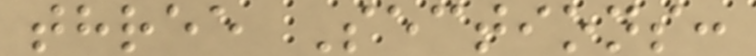three Sections:
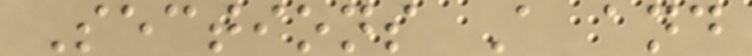Sections A and
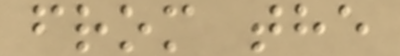from the
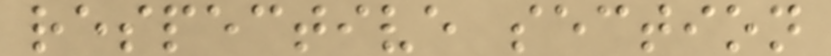respective section
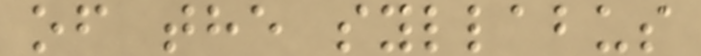of the syllabus
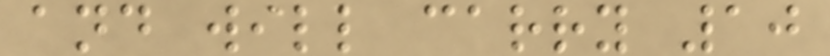and will carry 10
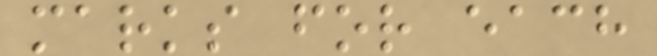marks for each
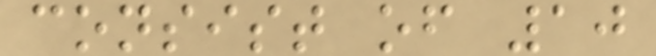consist of 10
